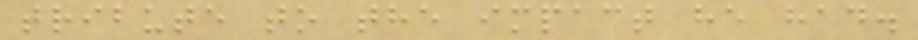tribute to the impact he had.
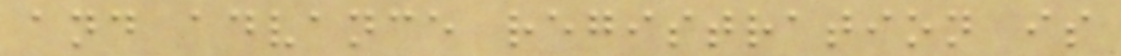and advance registration is
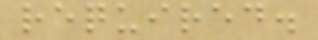required.
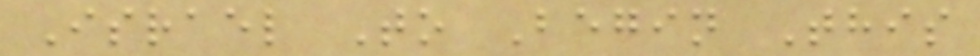Israel To Begin This
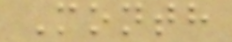Month
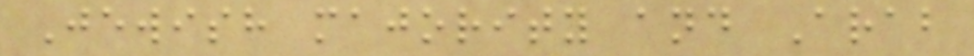Jewish majority and Arab
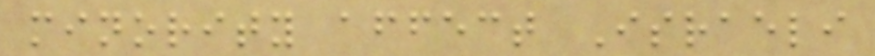minority affect Israeli
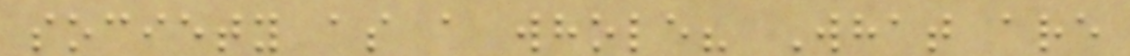society as a whole? What are
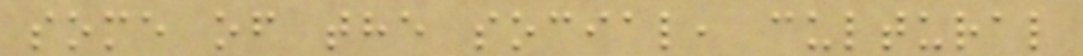some of the social, cultural
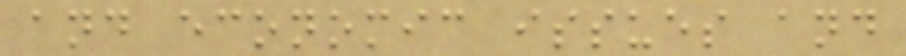and economic issues and
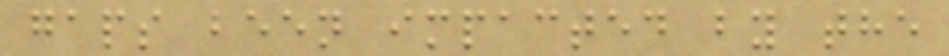gaps been impacted by the
